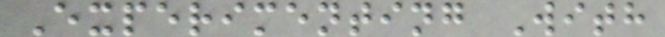Experimenting With
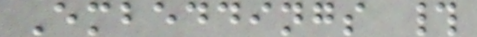Embeddings #
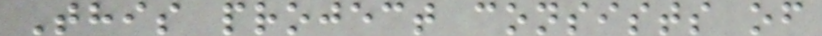This project consists of
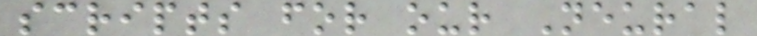scripts for our Neural
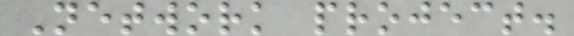Network project.
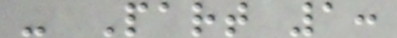- Part 1:
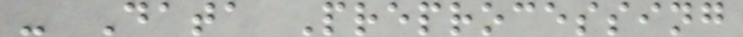- Data Preprocessing
